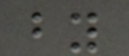by
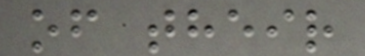of their
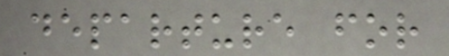departure for
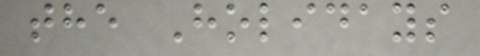the Holidays
